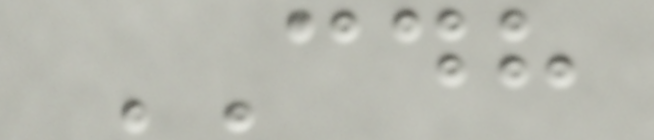CDH
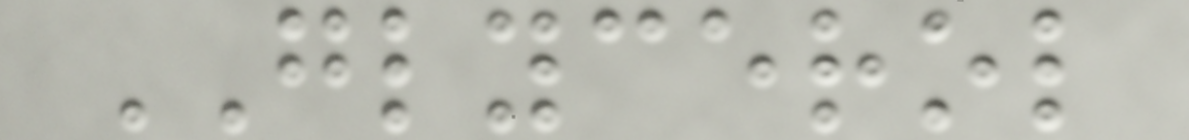GLYCEROL
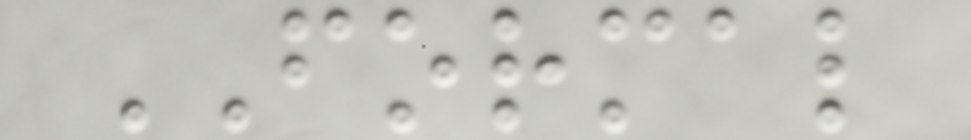FORMAL
